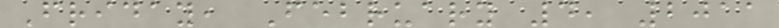Friday, February 4, 2011
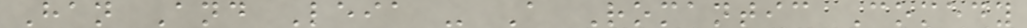Han And Leia - A Romantic Comedy
